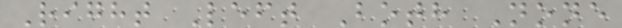Right Left Both None
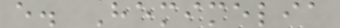e. Hemimelia
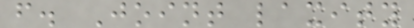f. Joint laxity
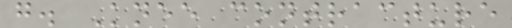g. Knee contracture
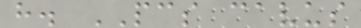h. PCS cavus
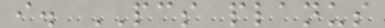i. PCS planus
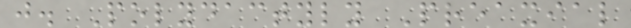j. Polydactyly Preaxial
